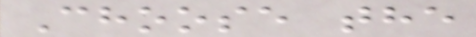Choose the
